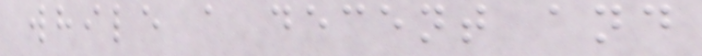while a decent and
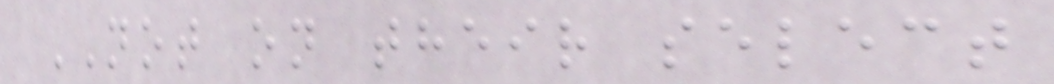NOT on their select
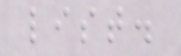list.
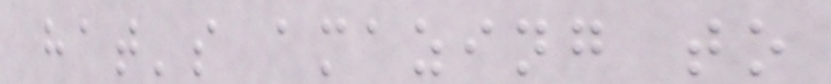hat's amazing to
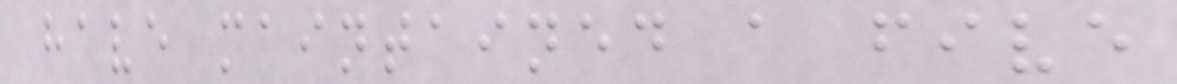have maintained a five
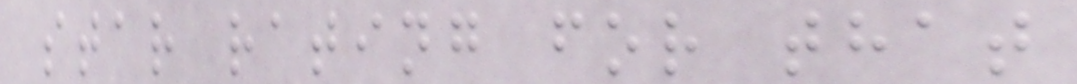star rating for that
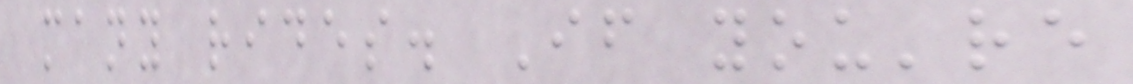many rides. If you're
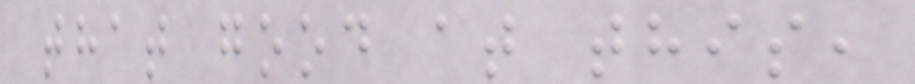that good at this,
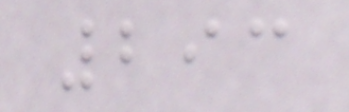293
